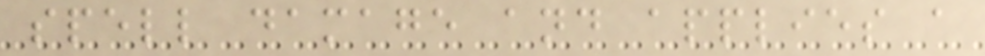spell damage and applies a
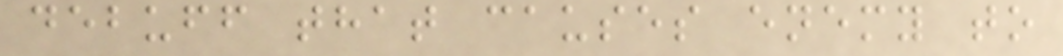debuff that causes enemy to
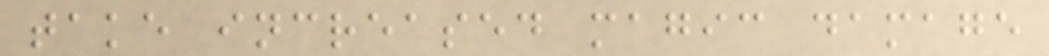take increased magic damage
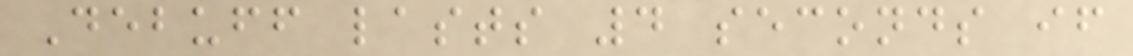Debuff lasts 4 seconds if
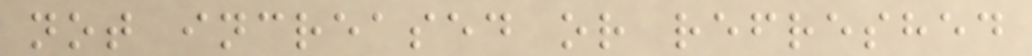not increased or refreshed
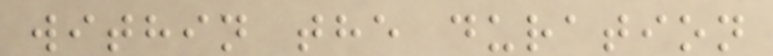within the duration
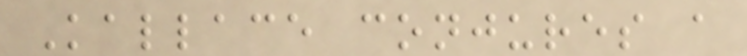Kallace conjures a
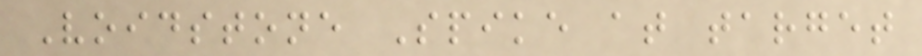Voidstone Spike at target
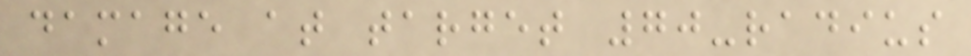damage at target 70-radius
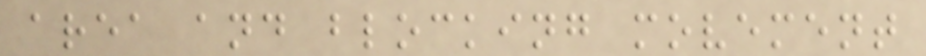area and blocking movement
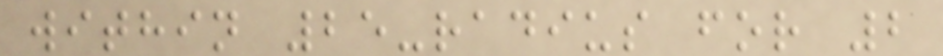within 25-radius for 2
